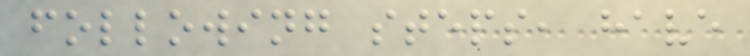following steps, have
